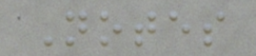Notes
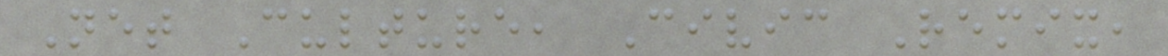Net Culture, Civic Remix,
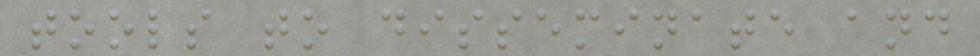tools to disseminate and
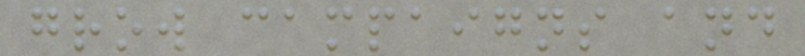grow campaigns and
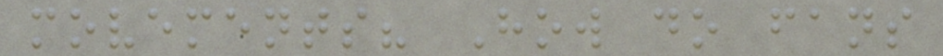movements? How do fans
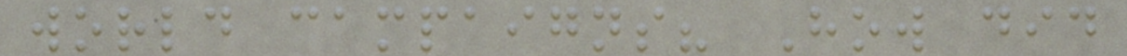world campaigns? How did
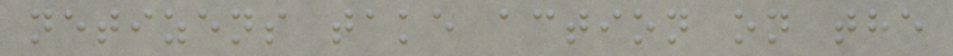netizens take action on the
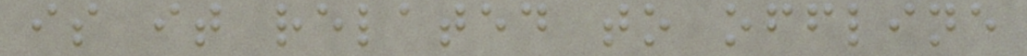is it related to offline
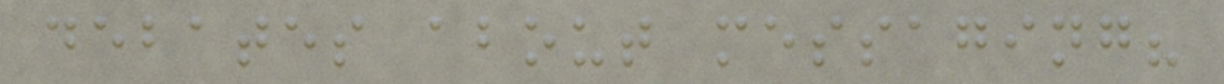debates about messaging?
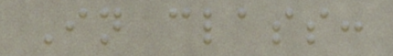In class:
